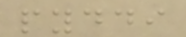pyddi
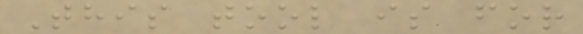This tool is for
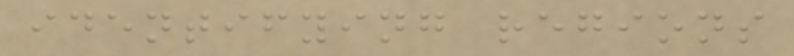identifying regions
